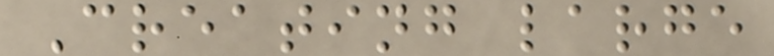Creating large
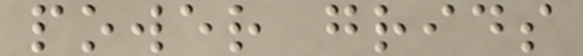power grids
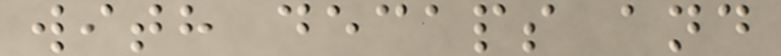with decaps and
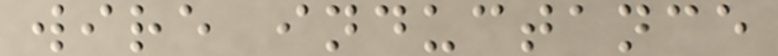wire inductance
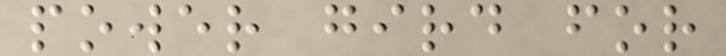power gird for
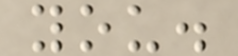you.
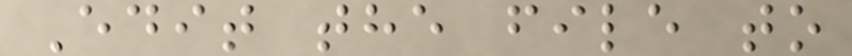Edit the file to
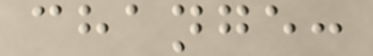change:
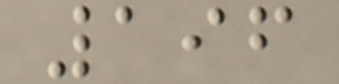196
